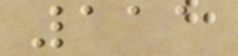111
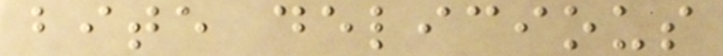bite delicious
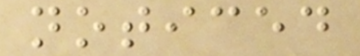noticed
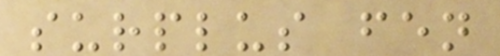surplus fen
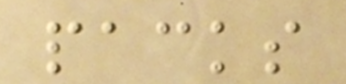packs
